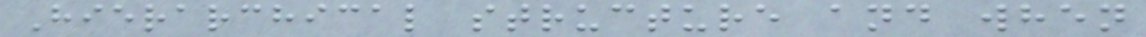Hierarchical structure and when
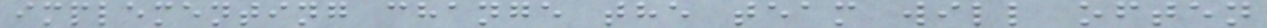implementing change the team will often
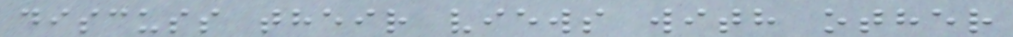discuss their views with other
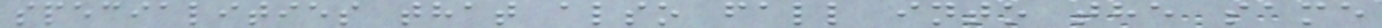specialities that also fall into the same
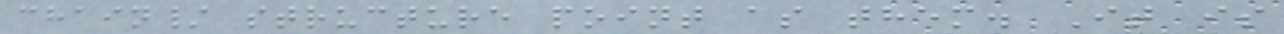chain/ structure point as them. It is
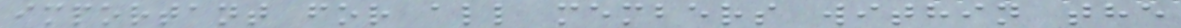important for all members within the
